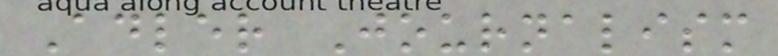Adler Journalism
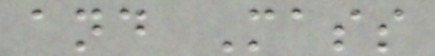and Mass
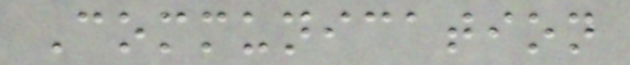Communication
